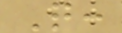Q:
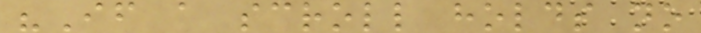"If a scroll holds no
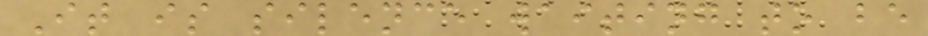It is silence waiting to be
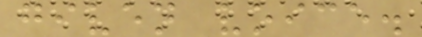given voice.
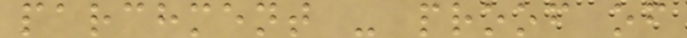parchment - proof of
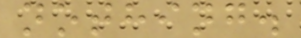nothing.
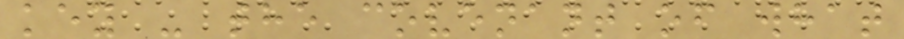key - the covenant of what
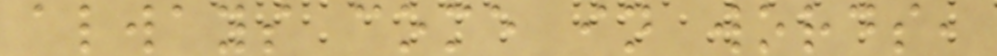always come in words,
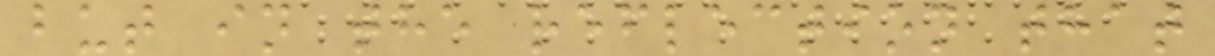but in the reflection that
